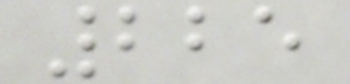225
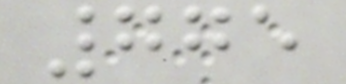775
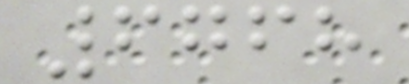6768
